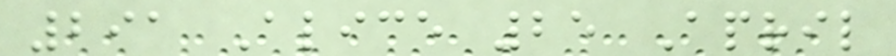291 Alice 25 April
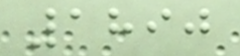1890
